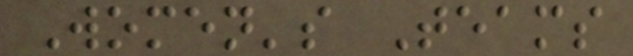Women's Teams
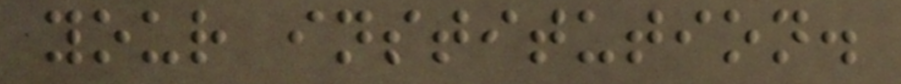your institution.
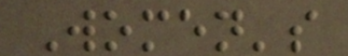Women's
